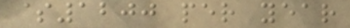$1200 per year
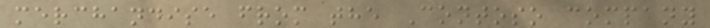merchandise from the Contoso company
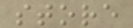store
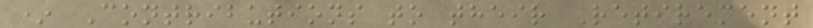* Contributions to their Retirement
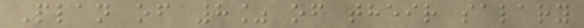Plan of 8% of their salary
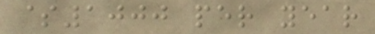$1000 per year
